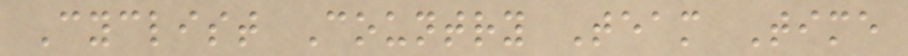Cyclist Country Team Time
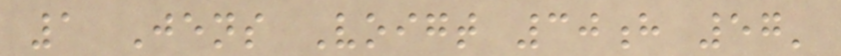1 Jens Voigt 30h 57'
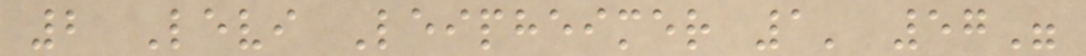2 Levi Leipheimer 1' 57"
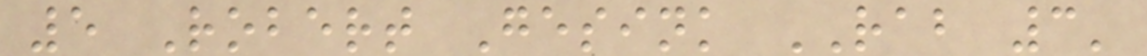5 Robert Gesink RAB 3'
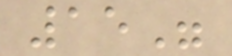15"
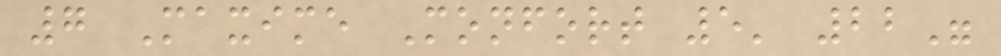7 Maxime Monfort 5' 22"
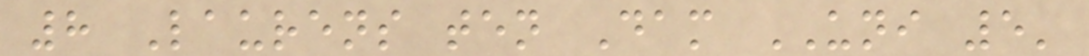8 Laurens ten Dam UNI 5'
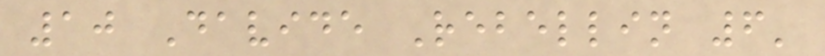10 Davide Rebellin 6'
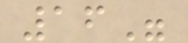16"
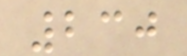230
